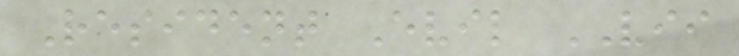Resident Evil VII
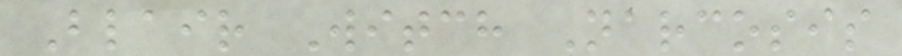Blair Witch Narcosis
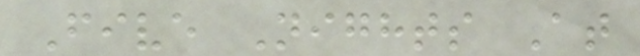Five Nights At
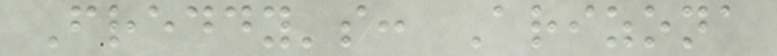Freddy's: Arizona
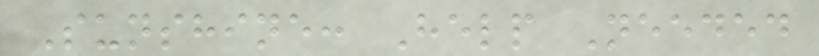Sunshine: Help Needed
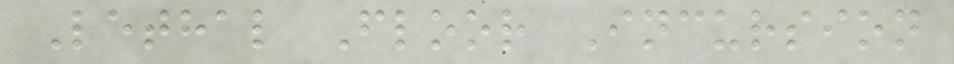Lethal Floor Incursion
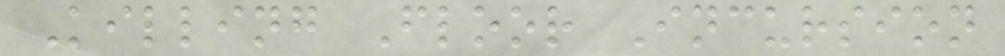Killing Floor Incursion
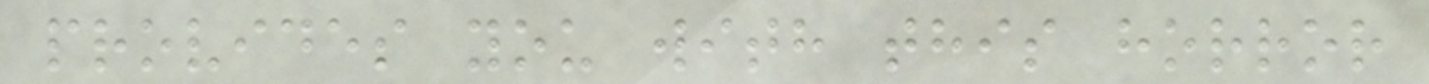provides you with this horror
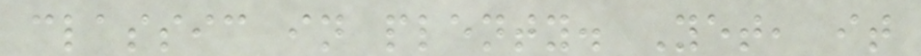classic in plenty. Yet, it
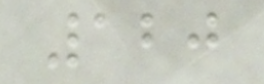120
